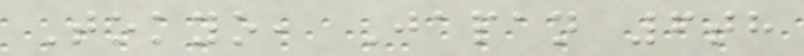Tokyo, Japan 6th
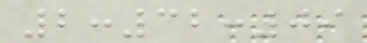2:32:09
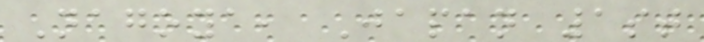Nagoya, Japan 1st
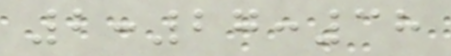2:27:38
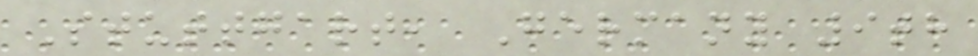Stuttgart, Germany 9th
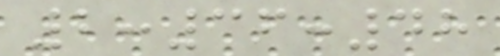2:36:48
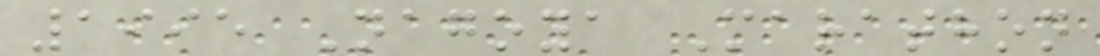1995 Nagoya Marathon
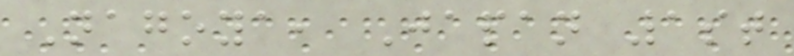Nagoya, Japan 1st
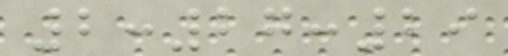2:27:29
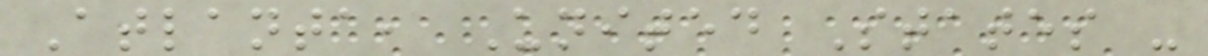Atlanta, United States -
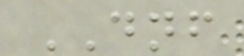DNF
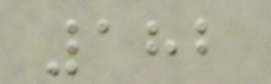182
